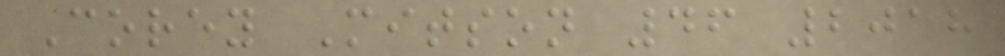Corey Mitson 46 2018
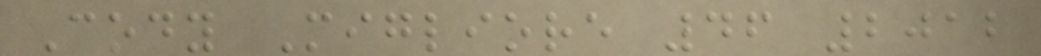Cody Migliore 46 2012
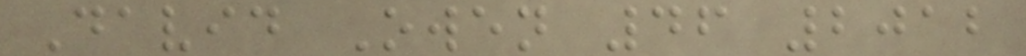David Owen 46 2012
